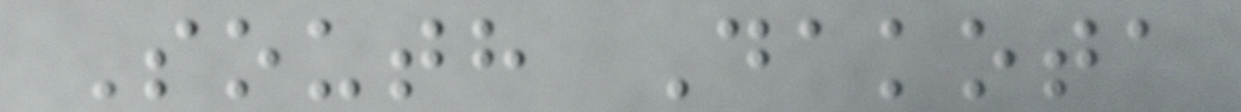South Dakota
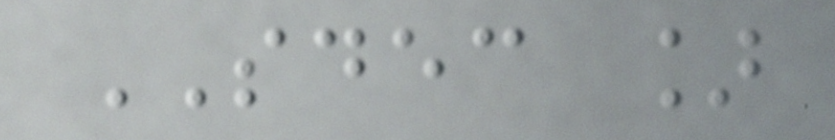SDEC ]
